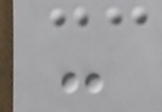-
